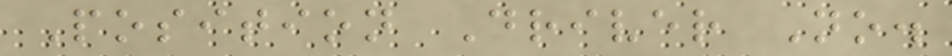Position Driver No.
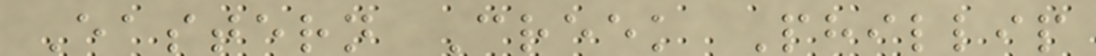Eastern Creek Phillip
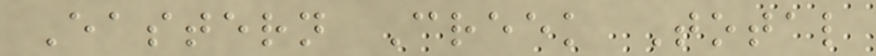Eastern Creek Total
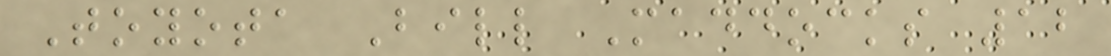Toyota Bill Maddocks 12
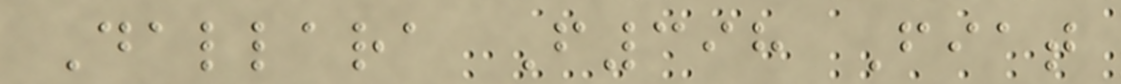Dallara F398 Fiat
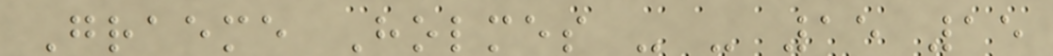Graeme Holmes - - 15 15
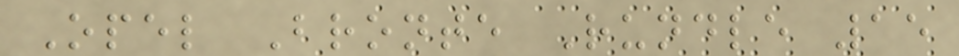Opel Bronte Rundle 15
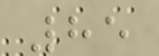85
